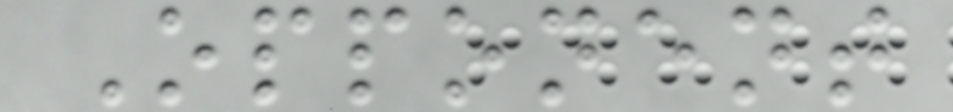Opponent
